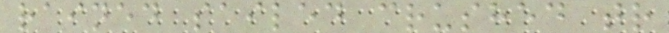rained sailed crushed tr
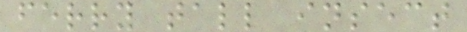ferry tall insect
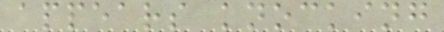appears knocking
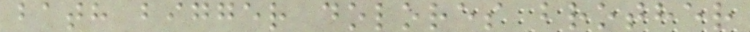bath bigger dolores brother
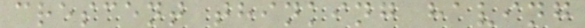crescent thinking having
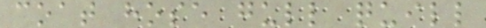coat hose gull quill
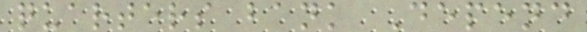quarters bank Depend
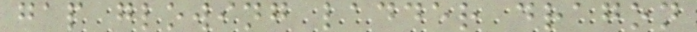gap glowing ladder dragon
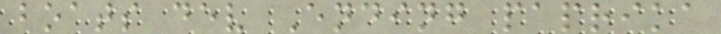boats dev Ending paprika
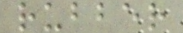rubber
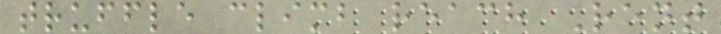truffle climb reach Rent
